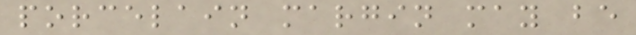porcelain margin may be
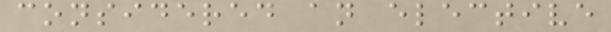considered an elective
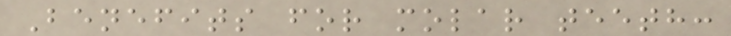Benefits for molar teeth:
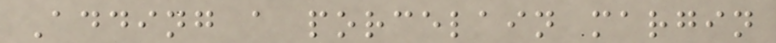Adding a porcelain margin
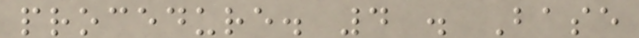procedure. 4 . Base
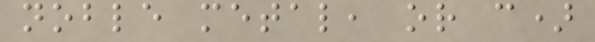noble metal, or c)
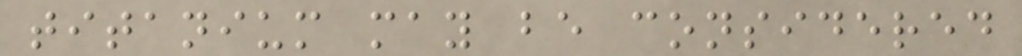titanium may be considered
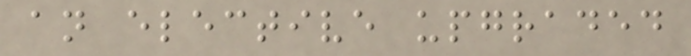an elective upgraded
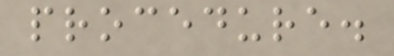procedure.
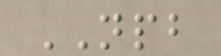NPB
